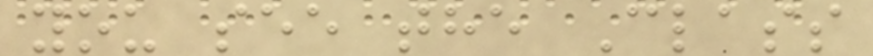you see the Class
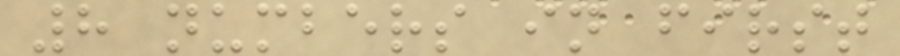8 numbers in first
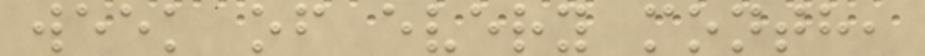week of every month,
